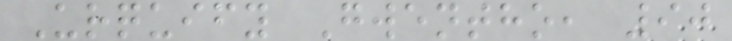Urquify Gwentho, 90
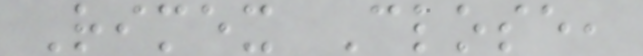Rimex Close,
